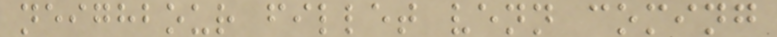neighbour fillet venn coming
